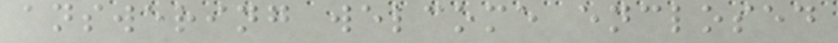answering welcome enclosed
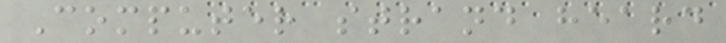Computer strand heard
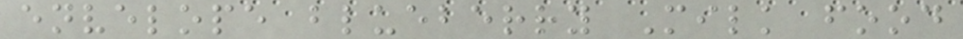envelope blueberry Milk food
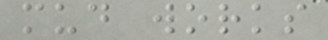mud works
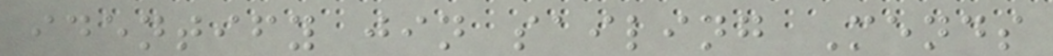identify jin sailing Mends
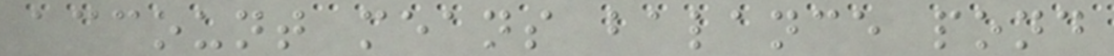account means balance pond
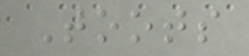Toots
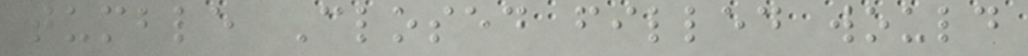tumble Closed filled would
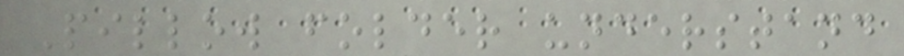Pillow folder understand
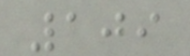109
